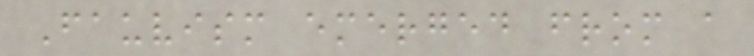Fauvism emerged from a
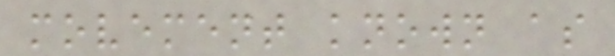movement known as
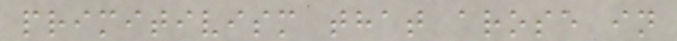primitivism that arose in
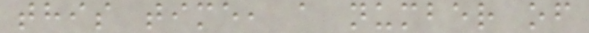this time, a number of
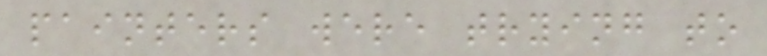painters were trying to
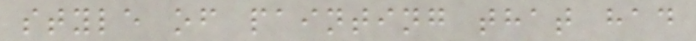style of painting that had
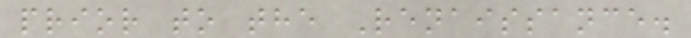prior to the Renaissance.
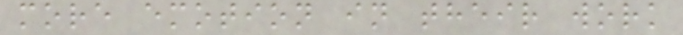more emotion in their work
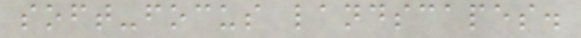soft-focus landscapes.
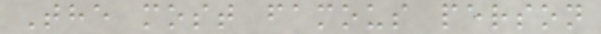The most famous person
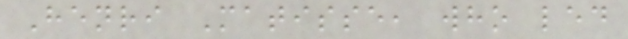Henri Matisse, who led
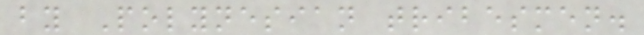by Polynesian tribesmen.
